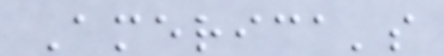America's
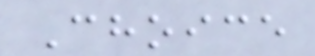Choice
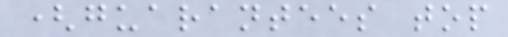(guarantees top
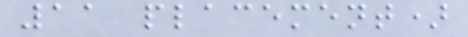11 placement)
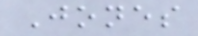Jones
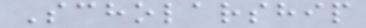Scholarship
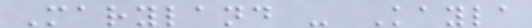Maryland - Kayla
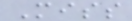Miss
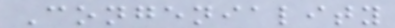Congeniality
